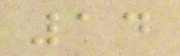14
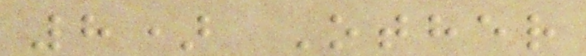8) Other
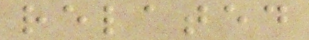related
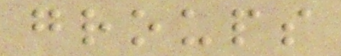groups
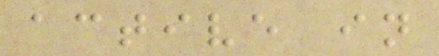active in
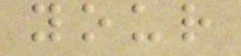your
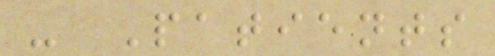- Patients
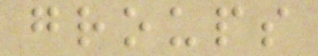groups
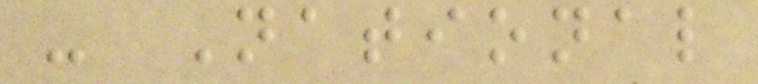- National
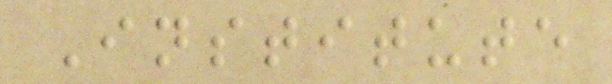Institute
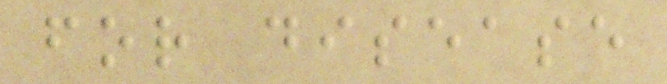for disease
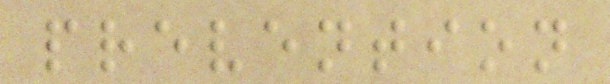prevention
